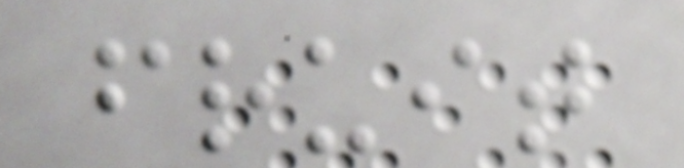fruit
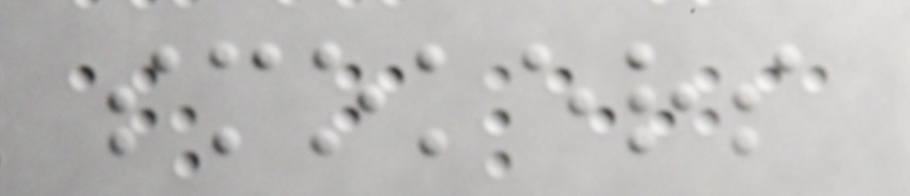smokers
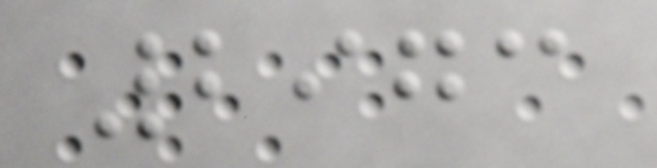2973
